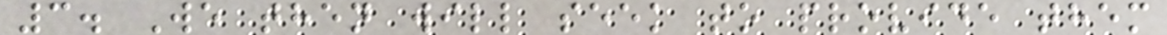3. We then will seek to provide them
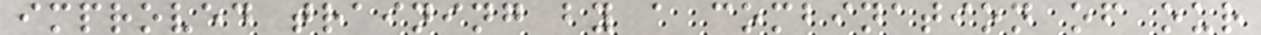improved training by a combination of our
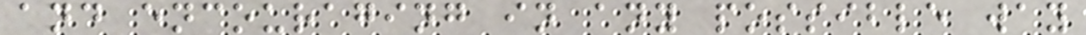and encouraging in any possible way
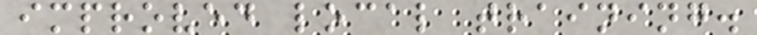improved local training.
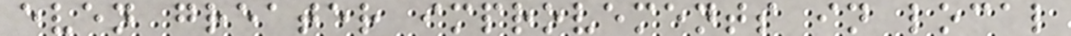even greater improvements in local
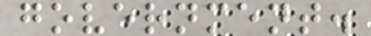government.
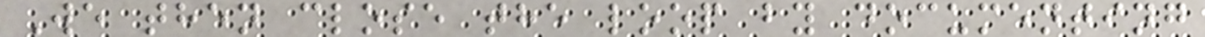We then close the loop by documenting
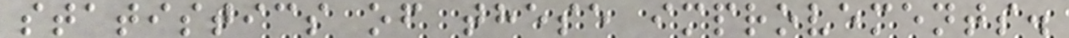statistics of these improvements.
